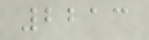2213
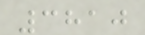3810
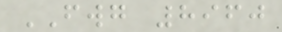FWG 8960
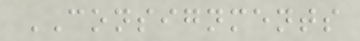CONSIGNMENTS
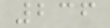236
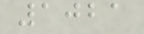1021
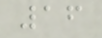16
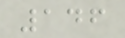146
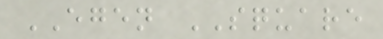EGEN SQUARE
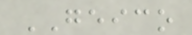GEICO
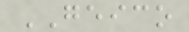GEICO
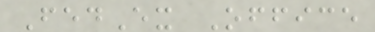FedEx Office
